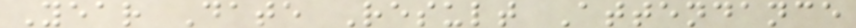Year Date Result Attendance
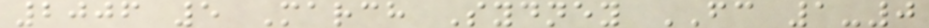2006 5 March Sydney FC 1-0
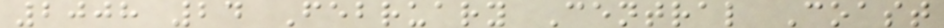2008 24 February Central Coast
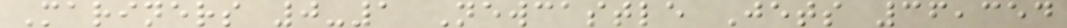Mariners 0-1 Newcastle Jets 36,354
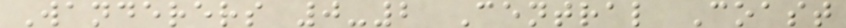Wanderers 0-2 Central Coast
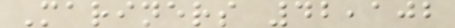Mariners 42,102
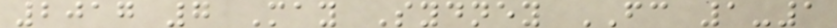2017 7 May Sydney FC 1-1
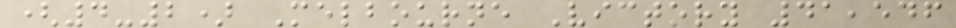(4-2) Melbourne Victory 41,546
